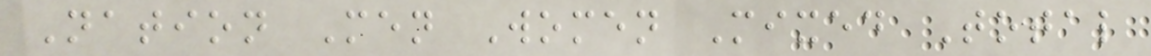Nation Men Women Mixed Total
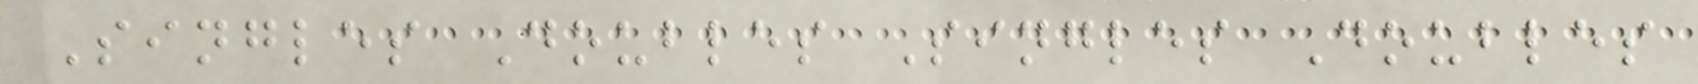Singles Doubles Singles Doubles
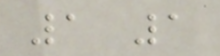1 1
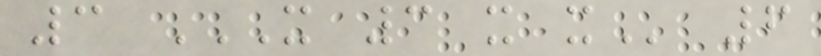3 X 3 X X 6
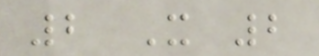2 X 2
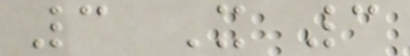3 X 3
